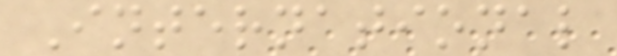International
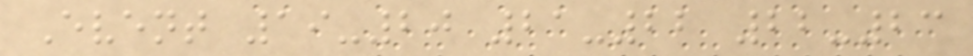Event 19-20 21-22 22-23
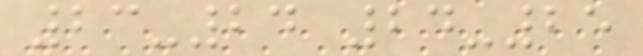23-24 24-25
